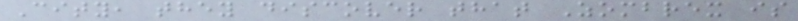City, they discover that Zombrex is
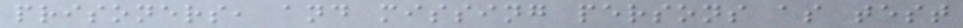prisoners, and missing persons as test
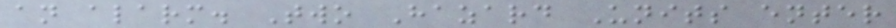an alarm. Two Hazard Units enter
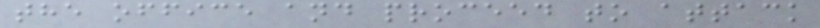the office and proceed to attack
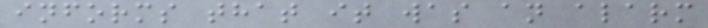informs that it was an alarm
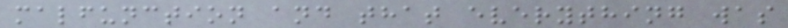malfunction and that everything was
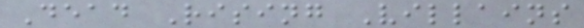Dead Rising Villains
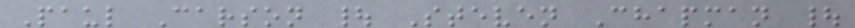Paul Carson | Steven Chapman |
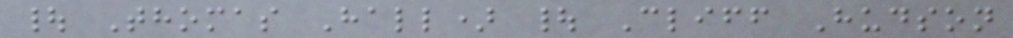| Thomas Hall) | Cliff Hudson
